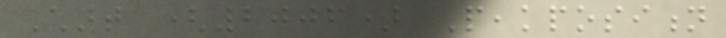Chart (2006) Peakposition
